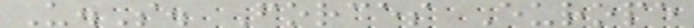U.S. Forces Europe
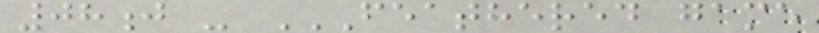08j - FEATHERED GAME
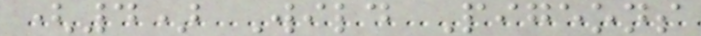(4) Wild Pigeons
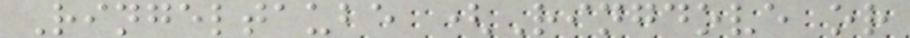Ringeltaube (Ringdove or
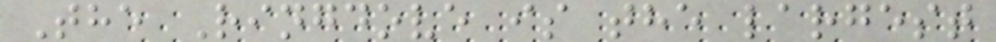The Ringdove is the largest
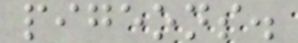pigeons.
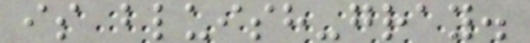is bluish-gray.
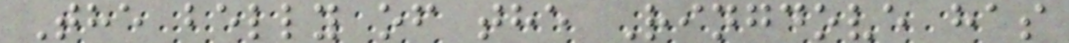The belly of the Ringdove has
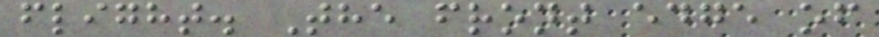flight. The front edge of
